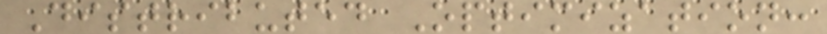Distributed Optimization:
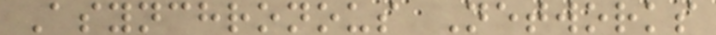Asynchronous Networks
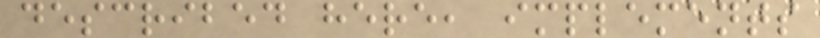described here, implements
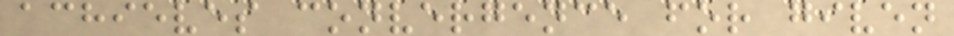achieves convergence for given
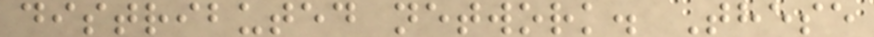distributed network. These
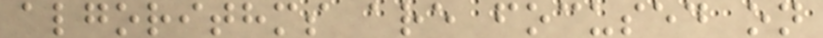algorithms are focused on
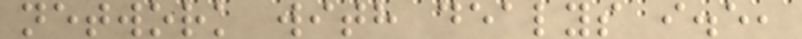network with dealys i.e,
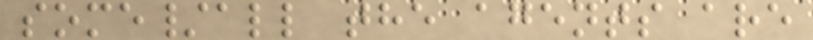some/all the agents are
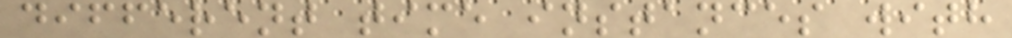different time instances with
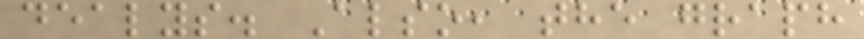dealys. Also, the graph
